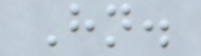Hn.
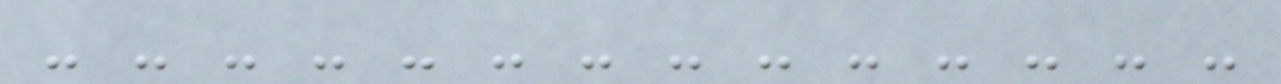- - - - - - - - - - - - - -
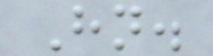Hn.
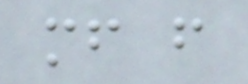mf f
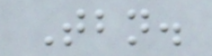Tbn.
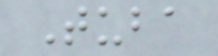Tuba
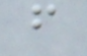f
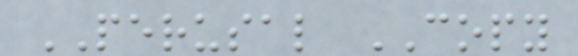PERUSAL COPY
